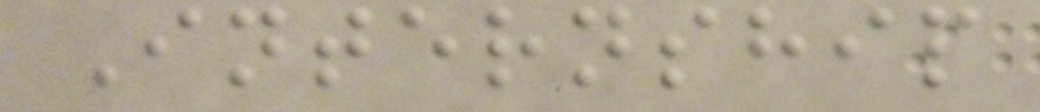Internship
